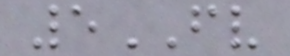5FV
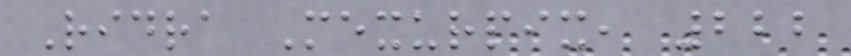Ridra Mexurpix, 222
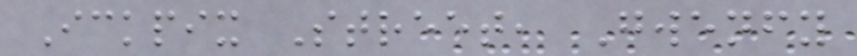Ickpix Street, Gwenfy
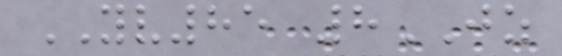YV85 8JZ
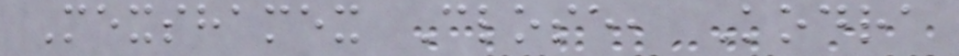Mexshamex Close, Kodra
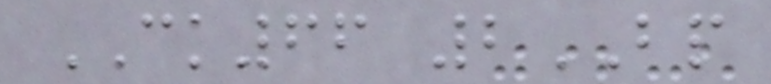CK66 2BP
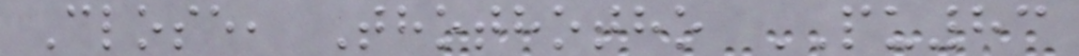Close, Thothotho PU83
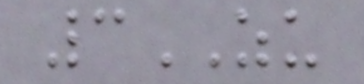3ZU
